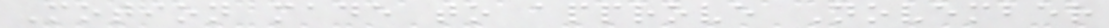Motion made to approve November
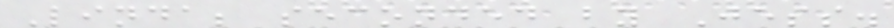Linda; seconded by Jess.
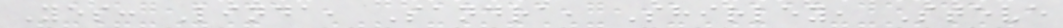Yes: Linda, Sandra, Shirley, Steve
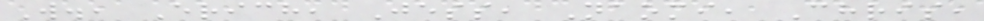W., Erich, Jess, Naomi, Chris,
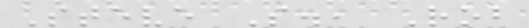Steve S., Rob
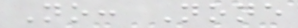No: None
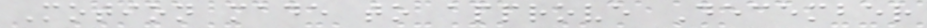Motion made to approve December
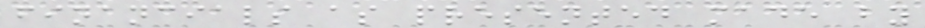financials as presented made by
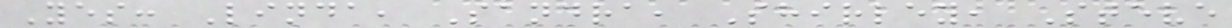Yes: Linda, Sandra, Shirley, Steve
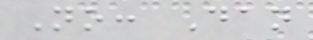No: Dan
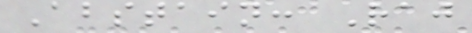Abstain: Raj
